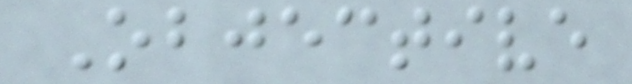Objective
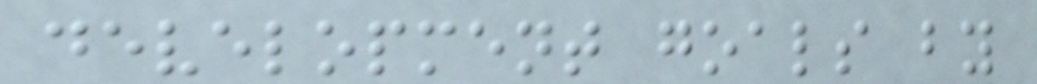development goals by
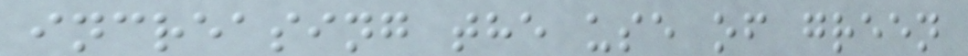increasing the use of green
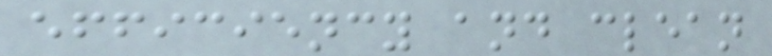efficiency and clean
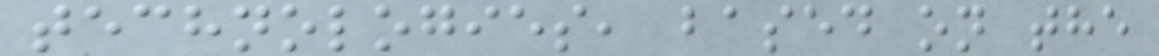technologies, based on the
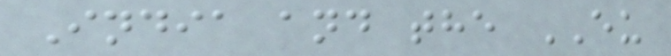India and the EU
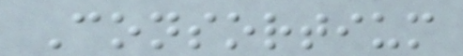Consortium
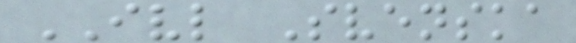IVL Svenska
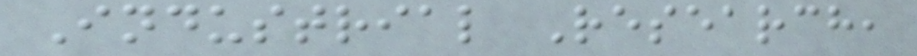Industrial Research,
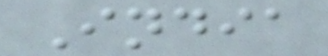India
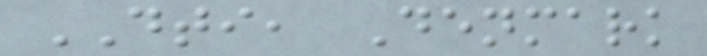DTI, Denmark
